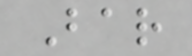Bar
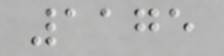1175
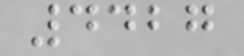4427
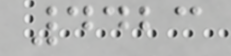4423
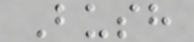Bush
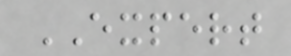EXPERT
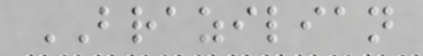BRAZILIAN
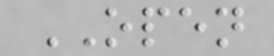OPEN
